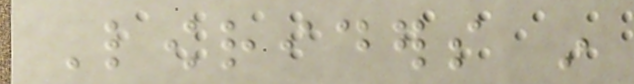Lowriders in
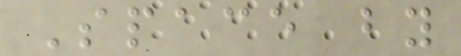Space by
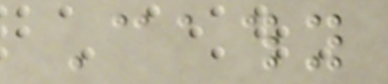Cathy
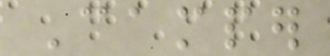Camper
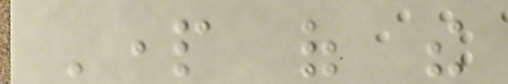Part of the
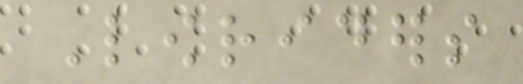Lowriders
